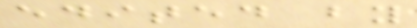edited by
